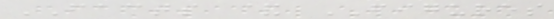FACTS & FIGURES
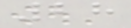28
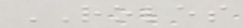ROLES
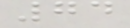74
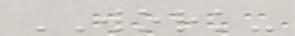WORK-
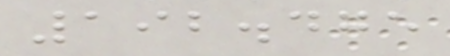192.475
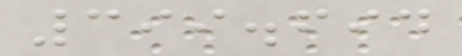399.694
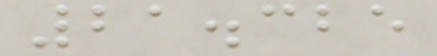21.325
